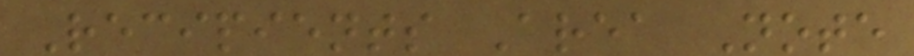Recipients Area Note
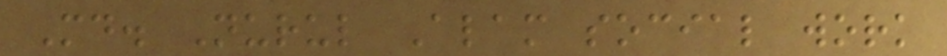Md. Nurul Alam social work
